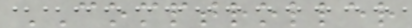COMPTROLLER
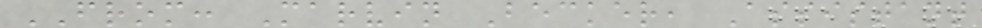FROM: Marvin Becker, Assistant
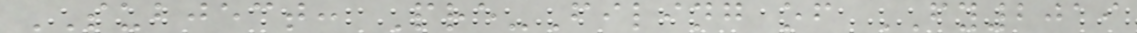SUBJECT: Pre-Filing of FY2019
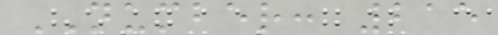NUMBER: 215
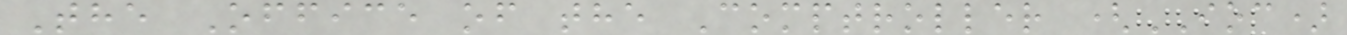The Office of the Comptroller (IOC)
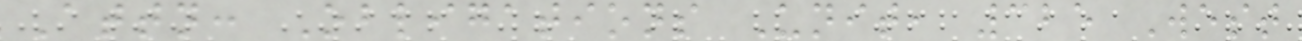Attn: Obligations Unit, 325 West
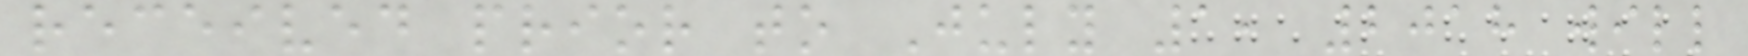received prior to July 1, 2018 will
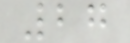27
